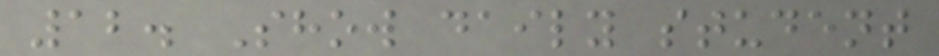12. Show daily student
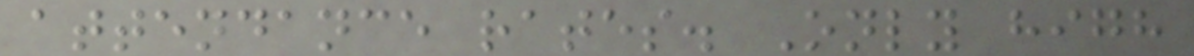attendance rates. Only high
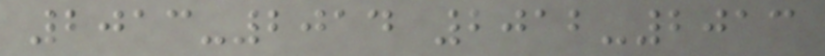2013-2014 2012-2013
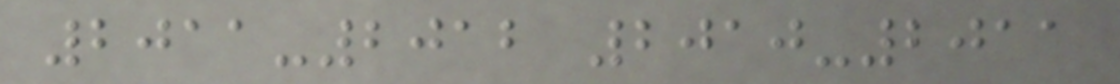2011-2012 2010-2011
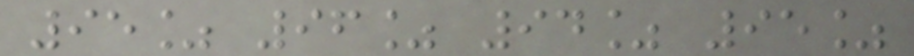95% 96% 94% 95%
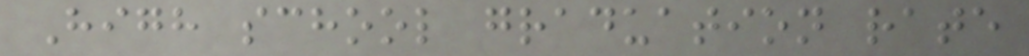High school graduation rate
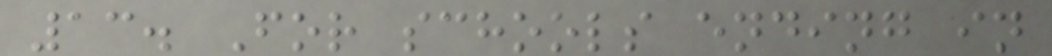13. For schools ending in
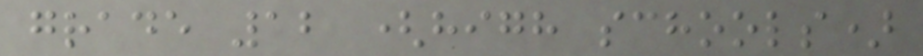grade 12 (high schools)
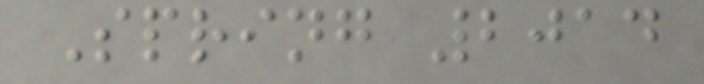Spring 2014
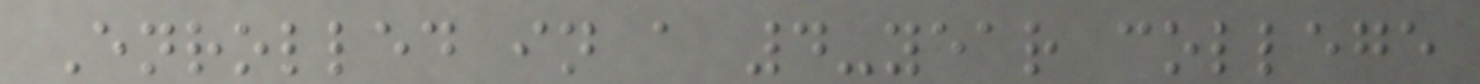Enrolled in a 4-year college
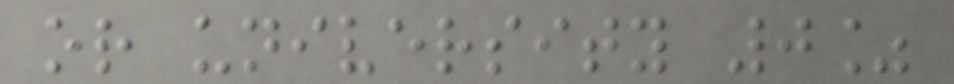or university 0%
